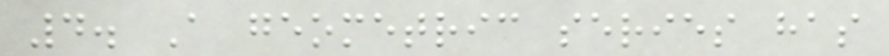4. A geometric series has
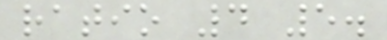ratio 4 5.
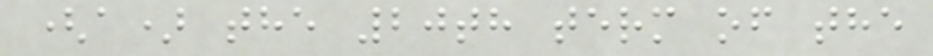(a) the 20th term of the
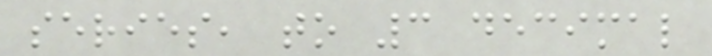series, to 3 decimal
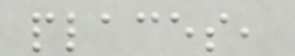places,
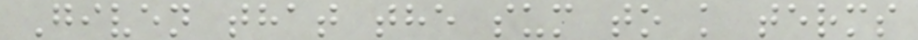Given that the sum to k terms
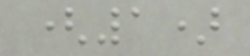(1)
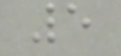5
